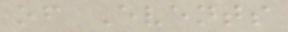of Events
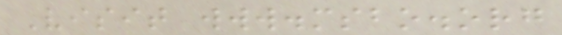Visit www.msbo.org
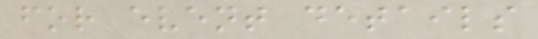for event details
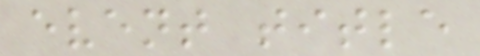event title
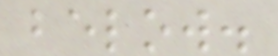below.
